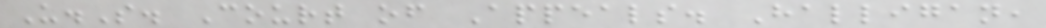U.S. Court of Appeals. Halligan,
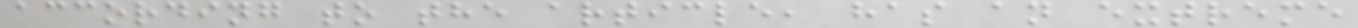according to the article, has an extreme
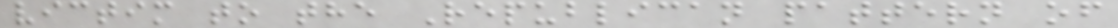victim to the Republican pattern of
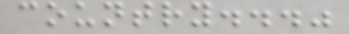country..."
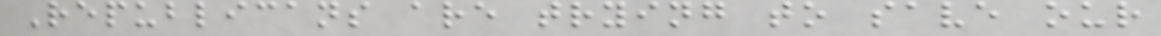Republicans are trying to save our
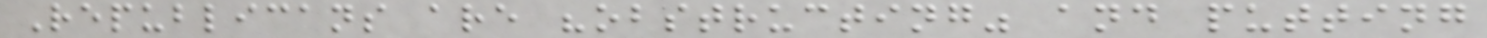Republicans are "obstructing" and putting
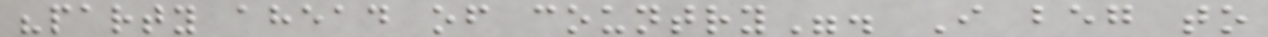"party ahead of country". I beg to
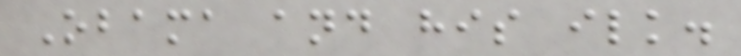Obama and his ilk.
